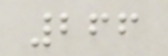266
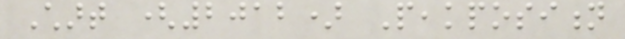Chart (2012) Peakposition
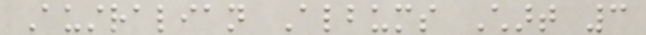Australian Albums Chart 3
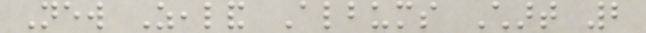New Zealand Albums Chart 2
